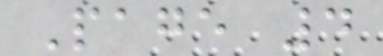Page 4
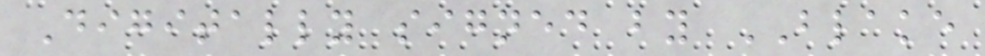Digitally signed by BLAKE
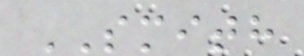SMITH
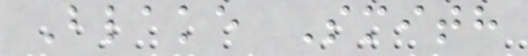Blake Smith
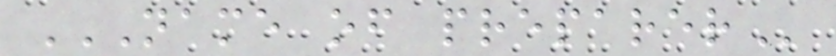NAME OF PREPARER
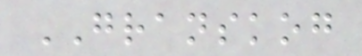GRANSKOG
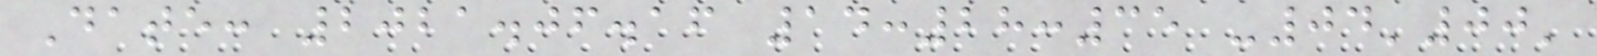Date: 2021.06.16 14:28:35 -04'00'
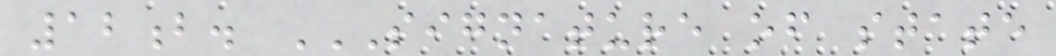12b. SIGNATURE OF STATE
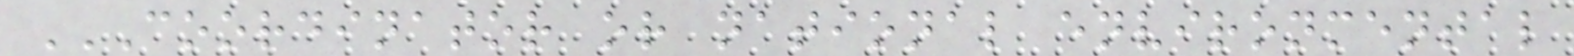COORDINATOR OR NATIONAL ENVIRONMENTAL
